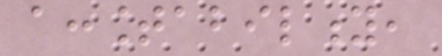accountability,
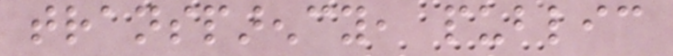transparency, public
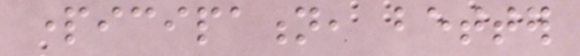participation, better
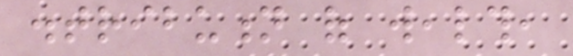distribution of wealth,
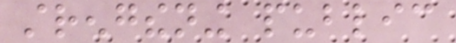strengthening public
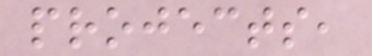projects,
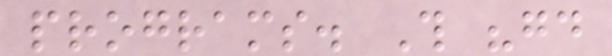programs. This "good
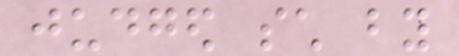judged such by
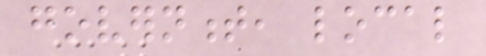government, local
